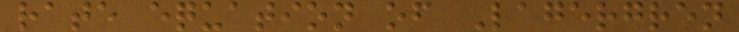rate equation of Lagergren
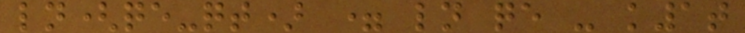ln(qe-qt) = ln qe - k1t
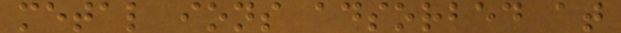metal ions adsorbed at
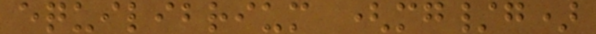equilibrium (mg/g)
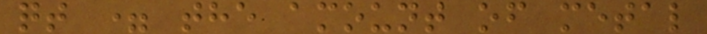qt = the amount of metal
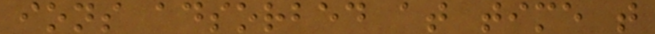ions adsorbed at time t
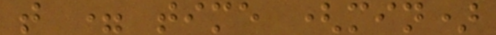t = time (min)
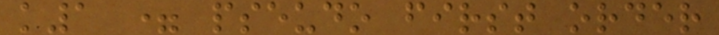k1 = pseudo first order
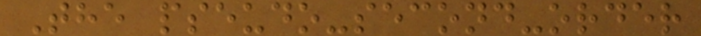The pseudo-second-order
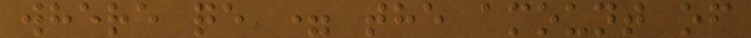where qe = the amount of
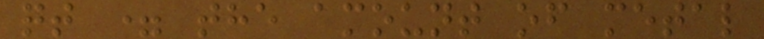qt = the amount of metal
